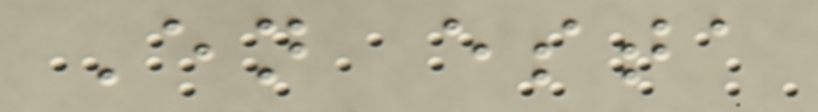En esta
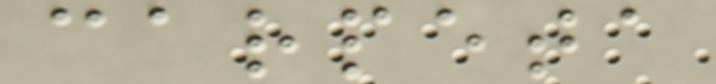carpeta
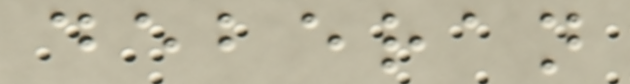deberan
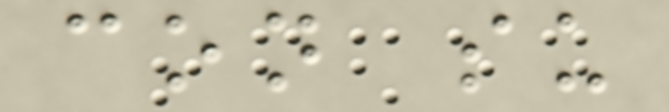con su
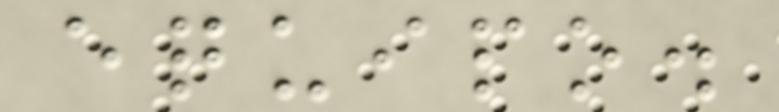equipo.
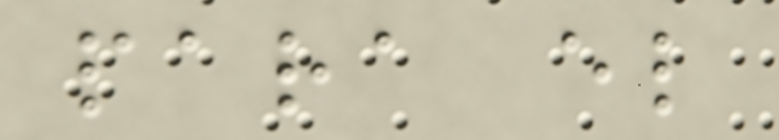para el
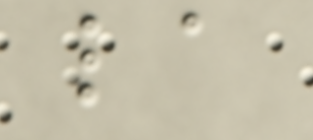la
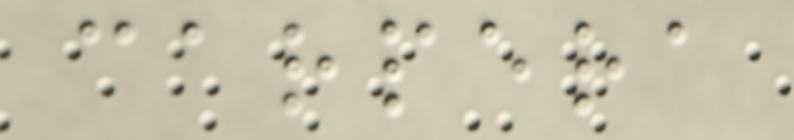carpera
